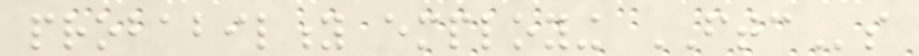probability employing FTCs
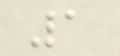1
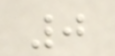0
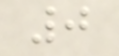0
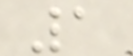1
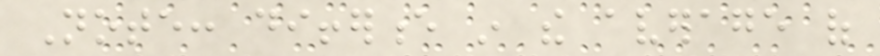Note: difference in the average of
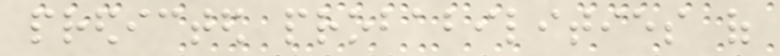predicted probabilities of
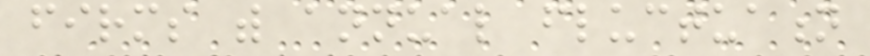firms with annual fluctuation
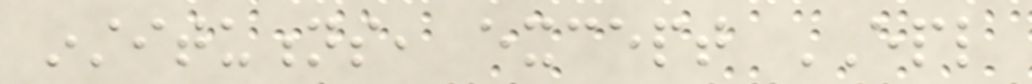institutions, except EPL
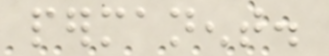permanent.
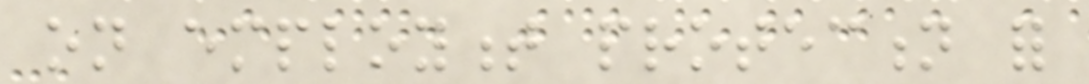on employment protection for
